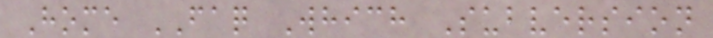Home FAQ Which Subversion
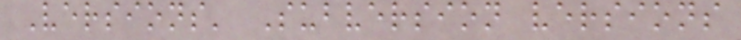Versions' Subversion versions
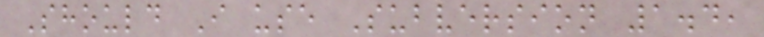Should I use Subversion 1.4,
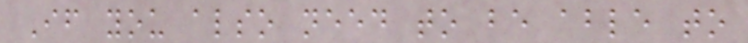If you also need to be able to
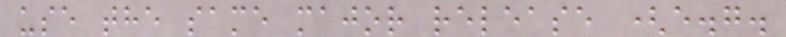use the same major release (e.g.
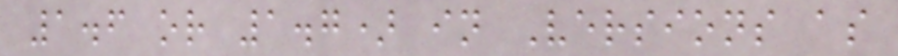1.6 or 1.7) in Versions as
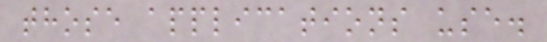those applications use.
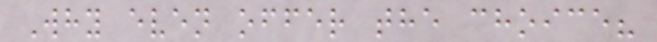Why even offer the choice?
